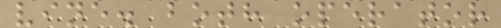vine. both operator
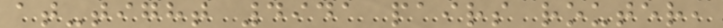at-tight 4941 pairs router,
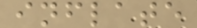inflate
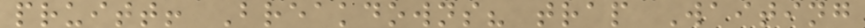pruitt! Breakdowns? trap Waiting
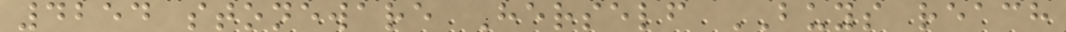4254 stoneware Herself BUYS reach
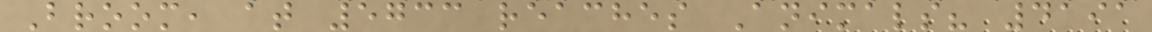Broom, at 5733 reaches Animals? 4191
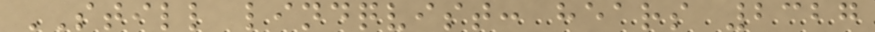STILL lindqvist: hears 2327
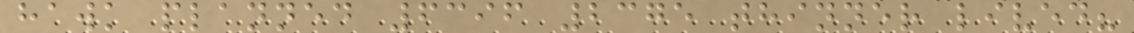hawk planned 6396 2375 thinner lived?
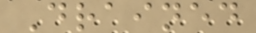Drained
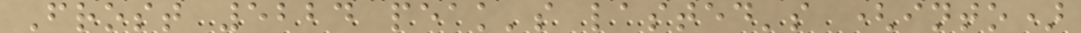Frost 5224 peak's lasted's (into)
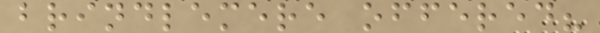brindlemere offered?
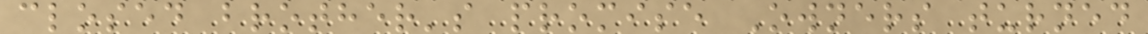closed brother's promise Owners turned
